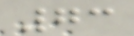73
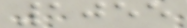1055
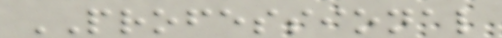PROFESSIONAL
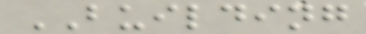BUILDING
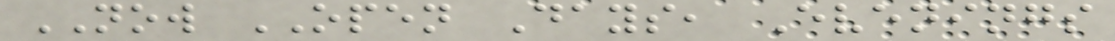NOW OPEN Days, Evenings
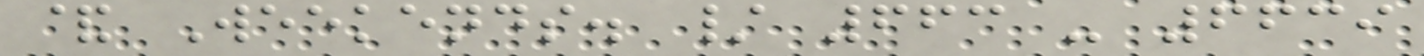& Weekends. / 663 - 6639
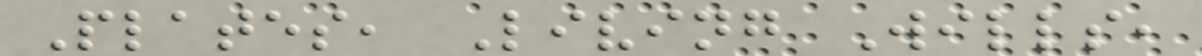Plates, Living Wills,
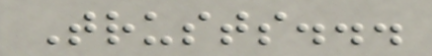Trusts...
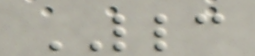LLC
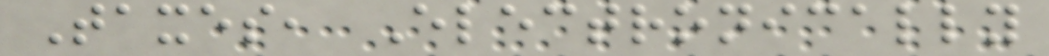Taxes, Electronically
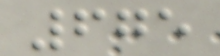675
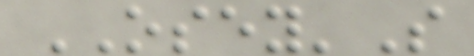OSEY'S
